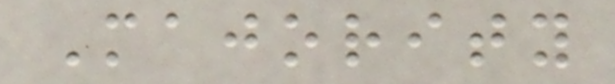Majority
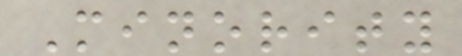Minority
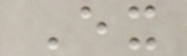Ex
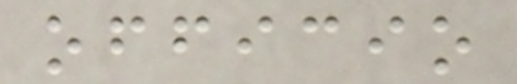officio
